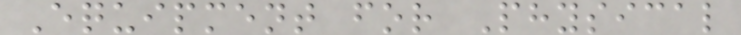Equipment for Physical
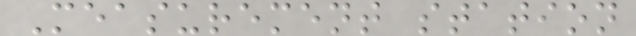Measurement station
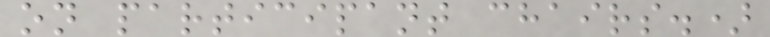on participant chairs.)
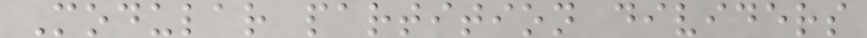Modular partition dividers
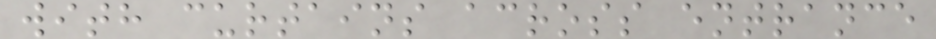with curtains across entrance
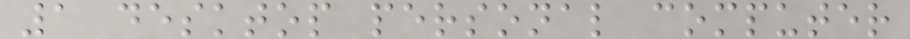1 desktop personal computer
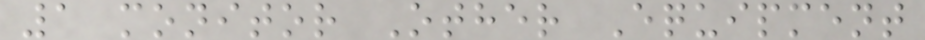1 monitor Other Equipment
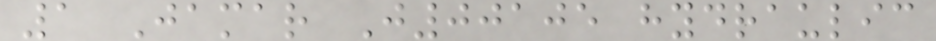1 Jamar J00105 hydraulic
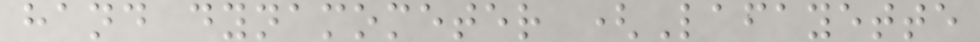hand dynamometer (Lafayette
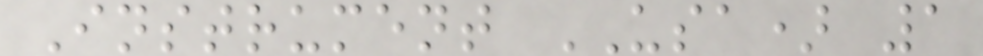Instrument USA) 1
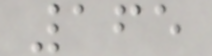165
